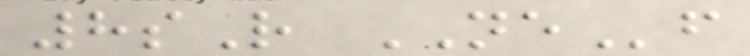8sR NEf
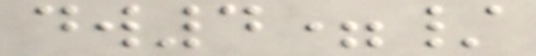dw4=/
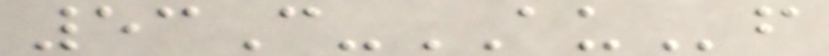53C-AUf
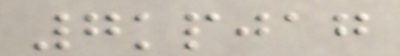7kpjag
